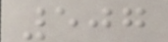507
